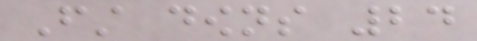First downs 24
